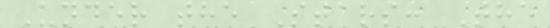Under the Stars: The
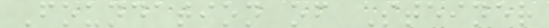Foundation of Steiner
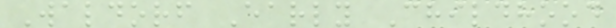Waldorf Early Childhood
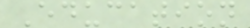Education
